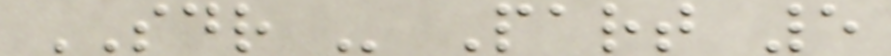SDR - Part 5
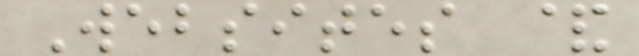Websites &
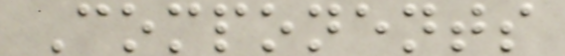Components
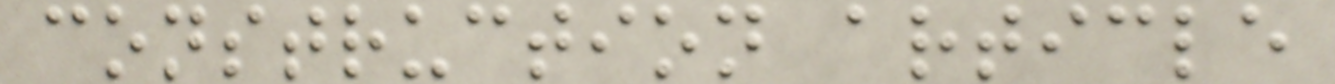construction article
